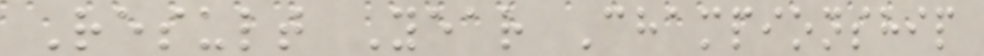Result Year Championship
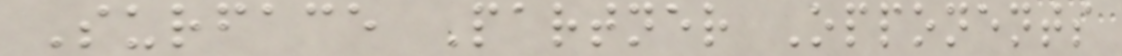Surface Partner Opponents
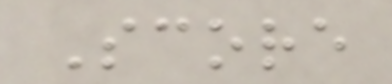Score
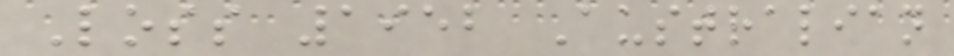Loss 1952 Australian
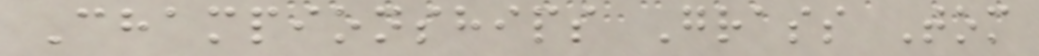Championships Grass Tom
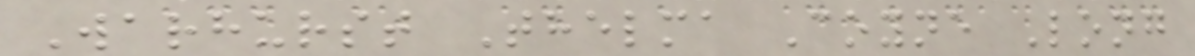Warhurst Thelma Coyne Long
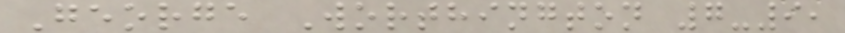George Worthington 7-9,
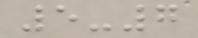5-7
